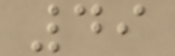49
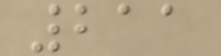211
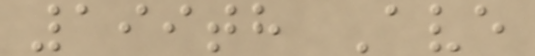199th Ave
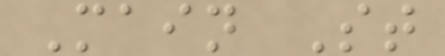Main St
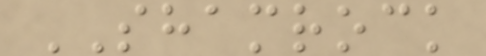SHAMROCK
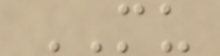MU
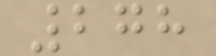278
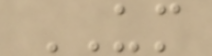UM
